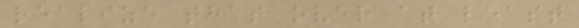realize that over at least
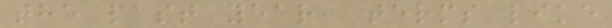the past year, terms like
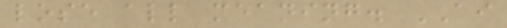lose all meaning. AI
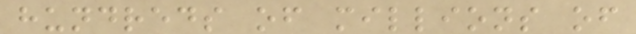hundreds of millions of
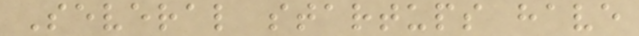Several startups have
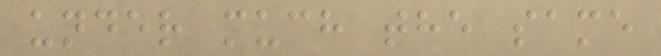under much the same
